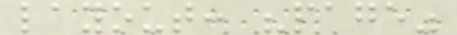layout: "page"
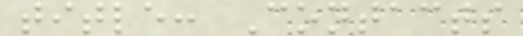title: Contacts
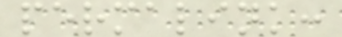permalink:
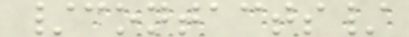/contacts/
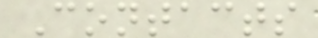Contacts
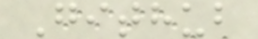Github
